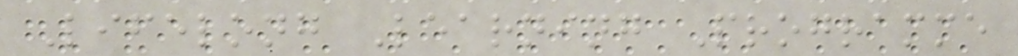Lifelong Learning Programme
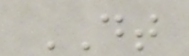DT
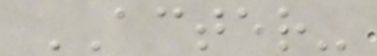ACTER-
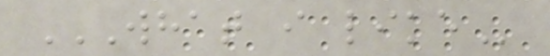WHAT I LIKE
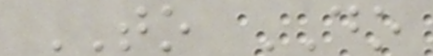TO DO
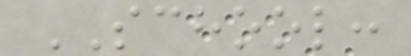SCHOOL:
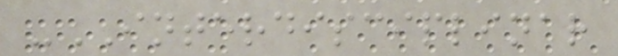-INTERDISCIPLINAR
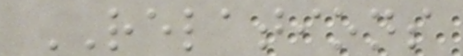RELATIONS
